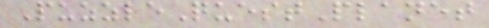PuzzleQuestPlanet
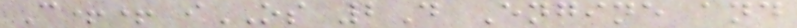C++ iOS 2D Engine and
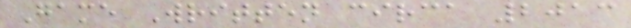Game Written circa 2013
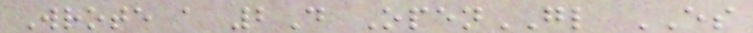Wrote a 2D OpenGL ES
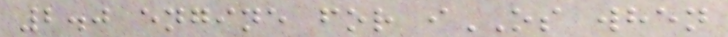2.0 engine for iOS when
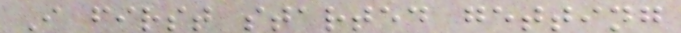I first started getting
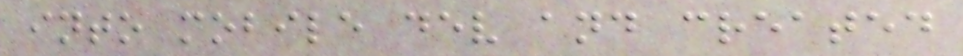into mobile dev and created
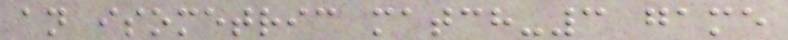an isometric match-3 game
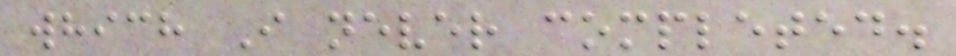which I never completed.
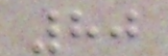80
